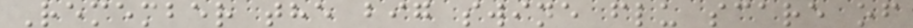Remember the big swine flu scare of
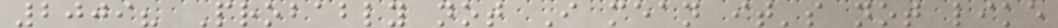2009? Probably not I mean it's not like
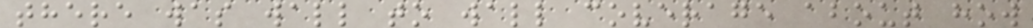there was wall to wall coverage about how
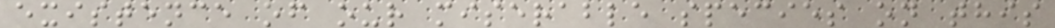existence of our miserable species on this
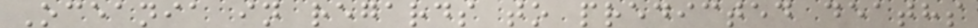Oceania in regards to predicted deaths
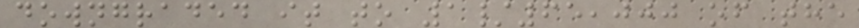downgraded it to 1/65,000 of the
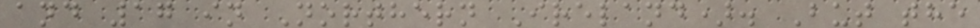and 17 in Northern Ireland). But the
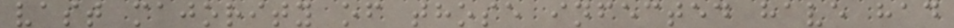vast majority of those infected have had
